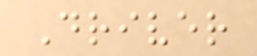Driver
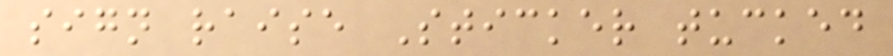sign raise Sticker tucked
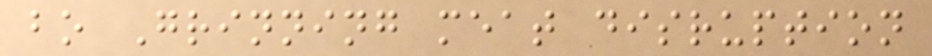bo Grinning meat disruption
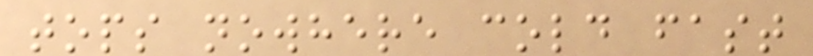tops nowhere cold fast
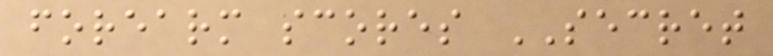forearm scores SECRET
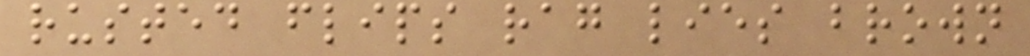rusted flips rag lies brown
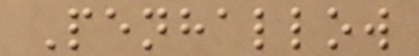Penhallow
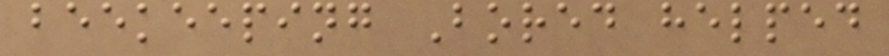beekeeping Bored helped
